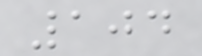104
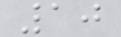10
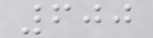600
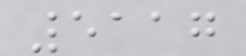5117
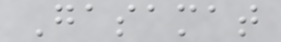Gasamat
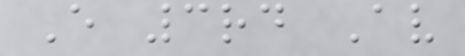E 3rd Av
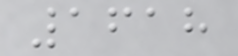1618
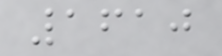1610
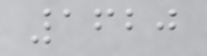1620
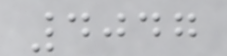4047
